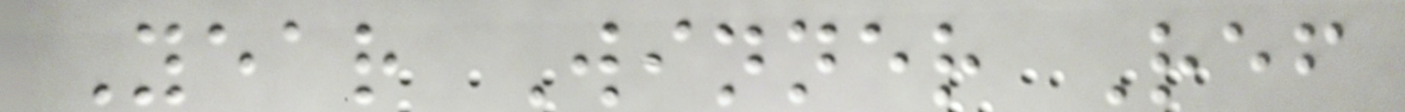Year Winner Ref
